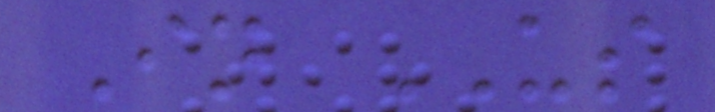In US
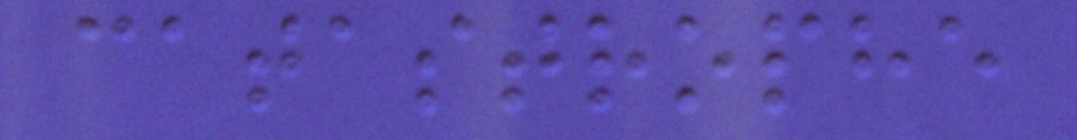catastrophe
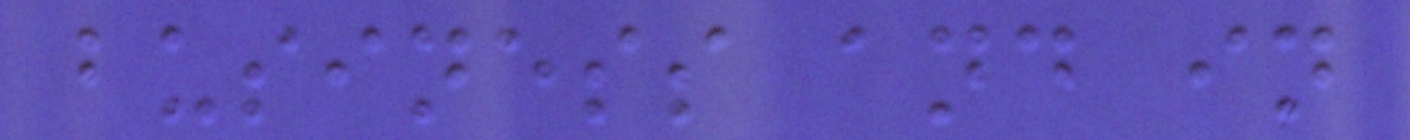business and in
